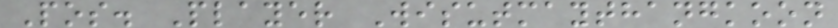Pos. Player Wisutmaythangkoon
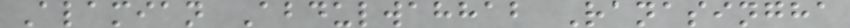Alamian Abdulwahhab Ranasingha
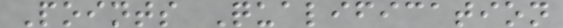Points Qualification
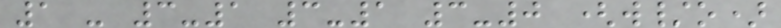1 - 3-1 3-1 3-0 (w/o)
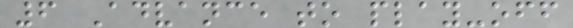6 Advance to play-off
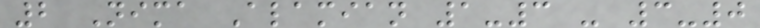2 Nima Alamian 1-3 - 3-0
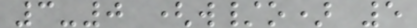3-0 (w/o) 5
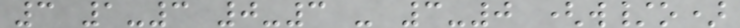3 1-3 0-3 - 3-0 (w/o)
